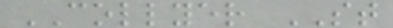COLLYER ST
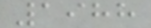1988
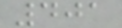401
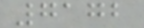7172
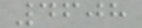4608
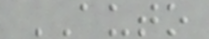AUTO
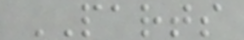PARTS
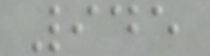945
